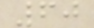60
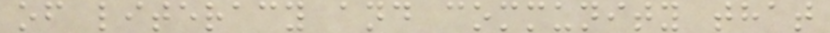of literacy and community that
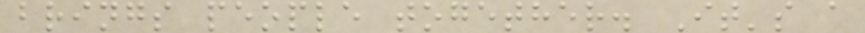brings people together. It's a
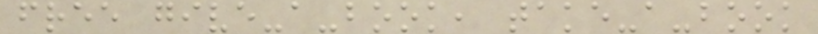free give-a-book, take-a-book
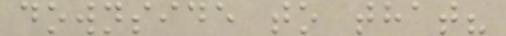downside to that?
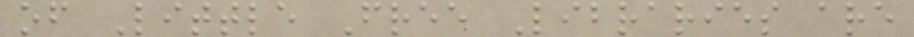of Little Free Libraries are
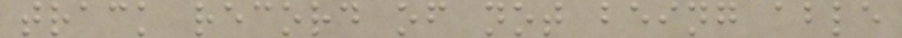track record of not being able
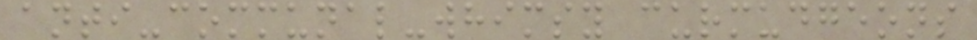anti-communal-whimsy curmudgeons
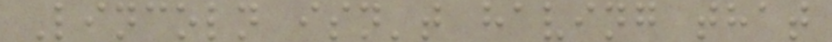Lincoln isn't having that
